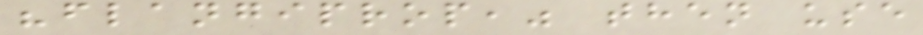"flangiprop," then use
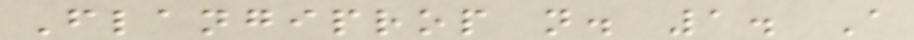Flangiprop n. 1. A
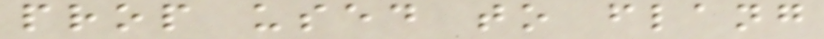prop used to flang
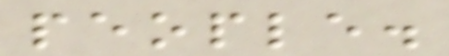people.
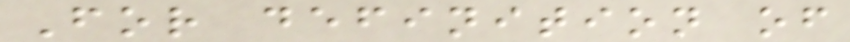For definition of
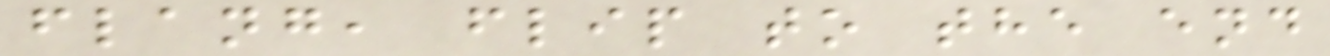flang, flip to the end
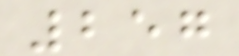257
